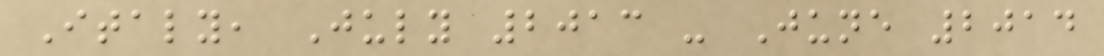Italy, July 2013 - June 2014
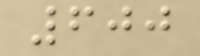600
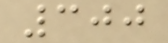300
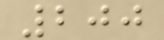200
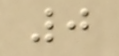0
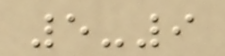5-9
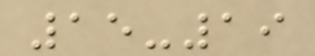15-19
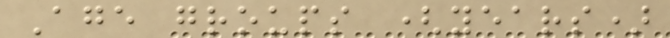Age groups (years)
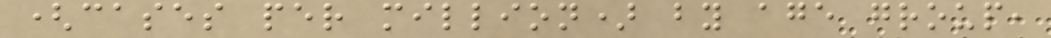(cases per million) by age group,
